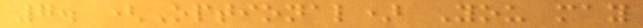7. (Optional) You may
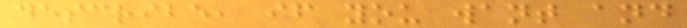describe, if you want and
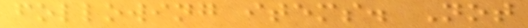following items. Not
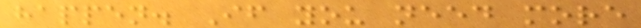happen. If you need more
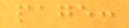page:
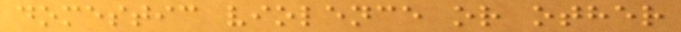domestic violence or other
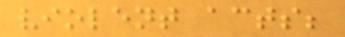violent acts;
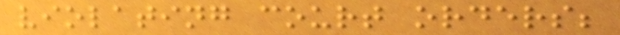violating court orders;
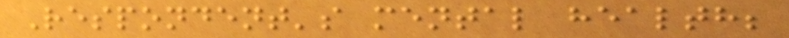Respondent's mental health;
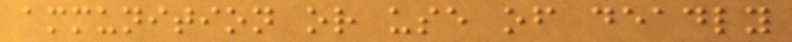ammunition or use of deadly
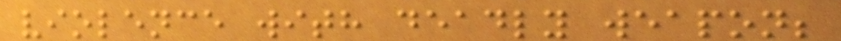violence with deadly weapon;
